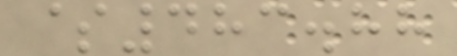$483.88
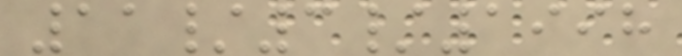11/3/1998
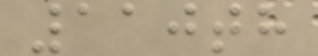110th
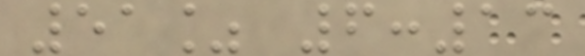51% 6:13
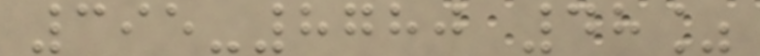395-8780 48%
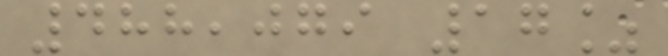488,079 17%
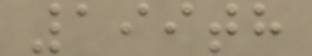199th
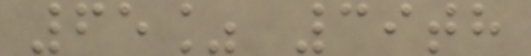65% 39th
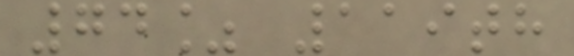74% 119th
